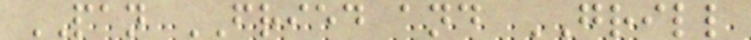PAN FRIED and GRILL
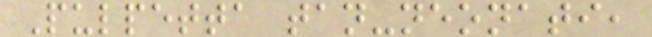Pulpetta tan-neonati,
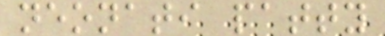neonati patty
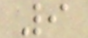9
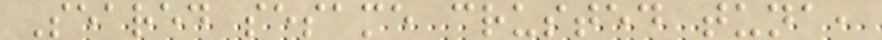Seared sesame crusted tuna,
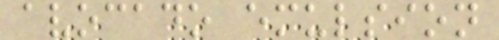avocado emulsion
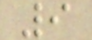9
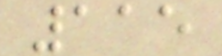115
